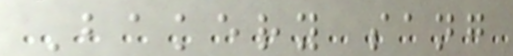Bakery sang
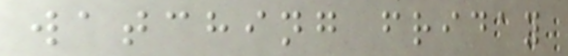watching friday
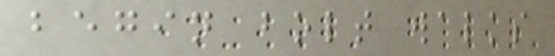begin bolt walks
